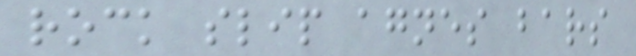rock slip agnes bars
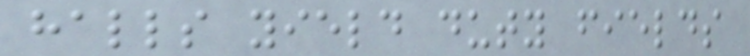halls yield duty fields
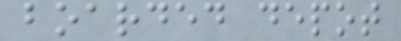boarded depot
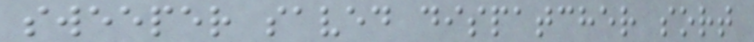sweeper saved dispatcher sort
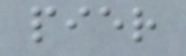pier
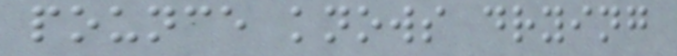pounce knows drying
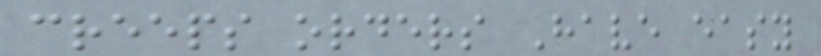creeps orders Have easy
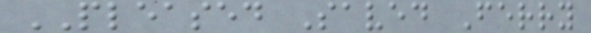PLEASED Saved Ferry
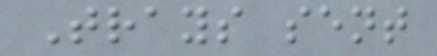Trays sent
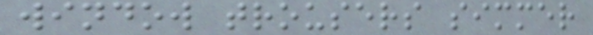window trousers simmer
